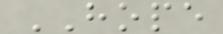HOPE
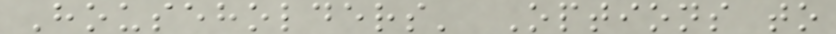Householders' Options to
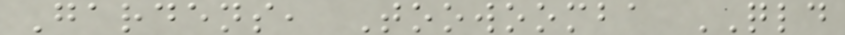Gardens, Toowoomba QLD
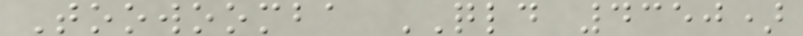Toowoomba QLD 4350)
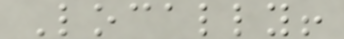Locally!
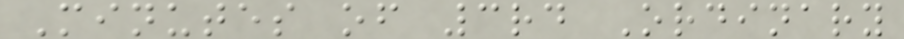Minutes of 3rd Ordinary
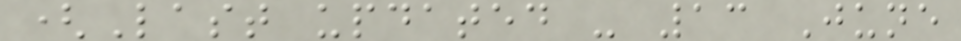(Last updated - 13 June
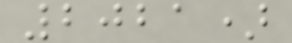2021)
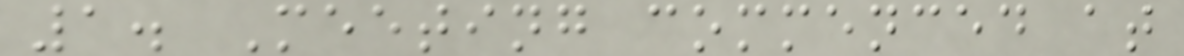1. Meeting commenced at
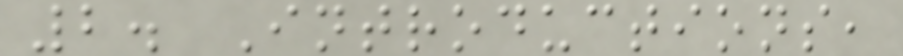2. Introductions,
